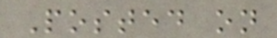Posted on
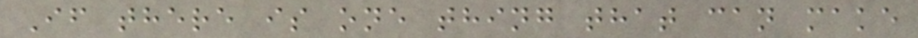If there is one thing that can make
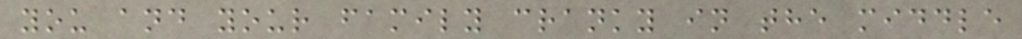you and your family cranky in the middle
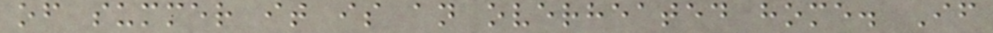of summer it is an overheated home. If
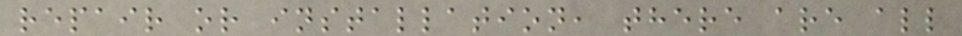repair or installation, there are all
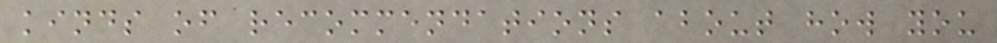kinds of recommendations about how you
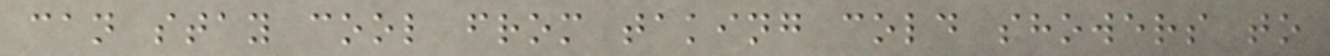can stay cool from taking cold showers to
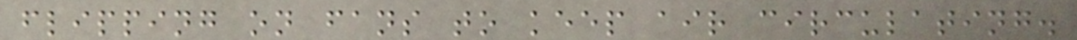flipping on fans to keep air circulating.
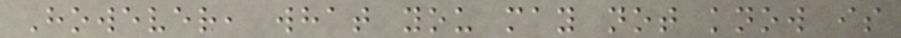However, what you may not know is
